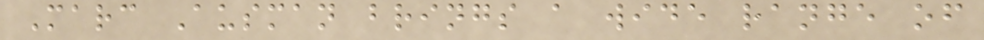Marc Ausman brings a wide range of
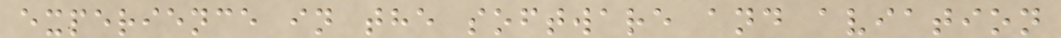experience in the software and aviation
